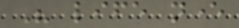His life never
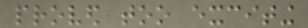proved too exciting
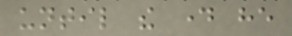until the day he
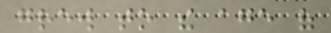grew to the age of
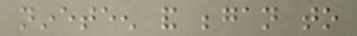nineteen and began to
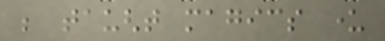be taught magics under
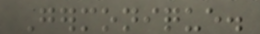Germonique.
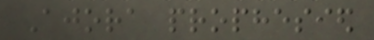Ajora prophesied
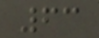63
